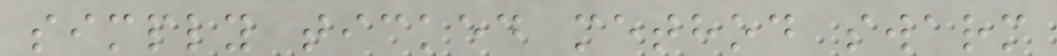simply ticked method swarm
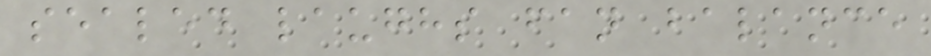sealed laughs fan balance
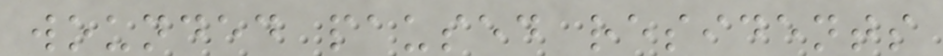wounded paused residents
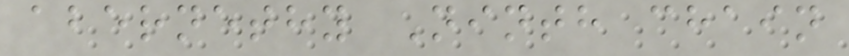abernethy Ninth chain
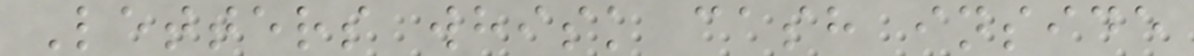Letters whisk cash inside
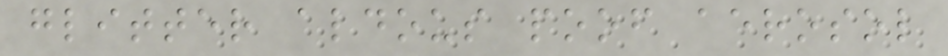glitter aldous poof aerosol
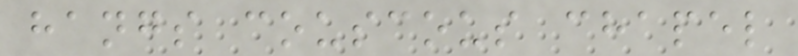hangs couscous chapel
